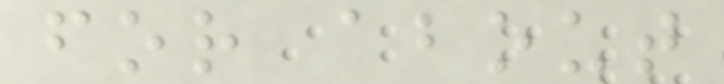for about
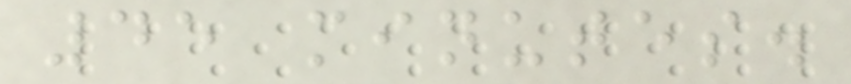45 minutes.
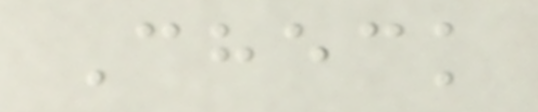Check
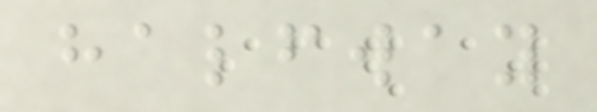halfway
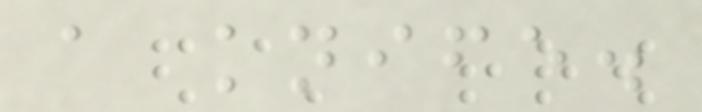a knife.
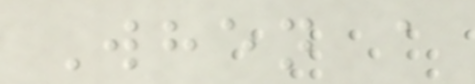When a
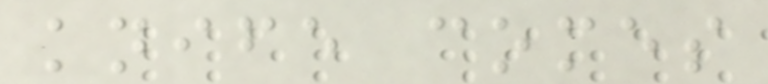knife comes
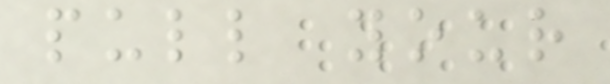pull your
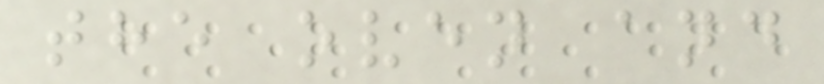the oven and
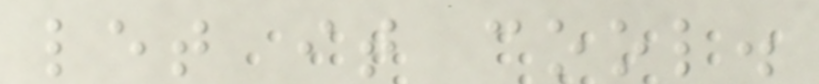let it cool.
